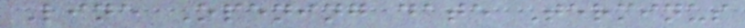Line Opening date Terminus
